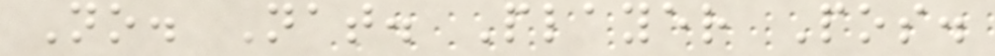No. Nat. Player Pos.
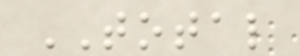TOTAL
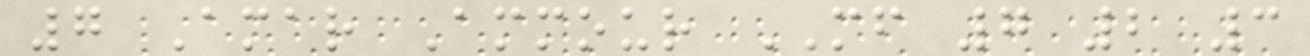7 Amar Ammour MF 7 2 3
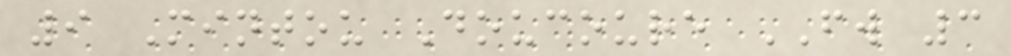9 Mintou Doucoure FW 3
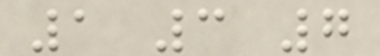1 3 7
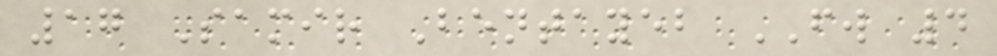17 Samir Bentayeb FW 4
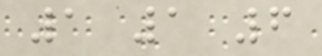1 1 6
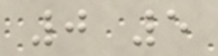0 5
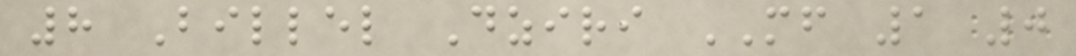8 Billel Dziri MF 1 0
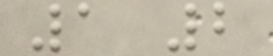1 2
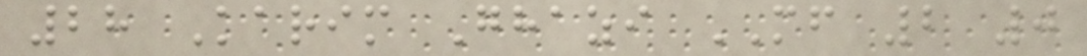28 Karim Ghazi MF 2 0
